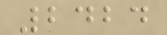2424
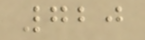720
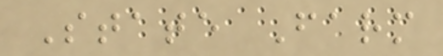State Farm
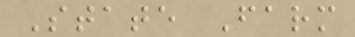State Farm
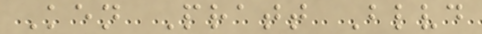Ken Pratt Blvd
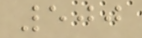500
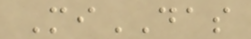MiDAS
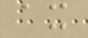ax
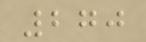270
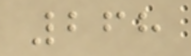268
